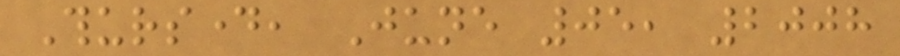Thursday, June 05, 2008
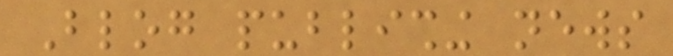Blog publishing news
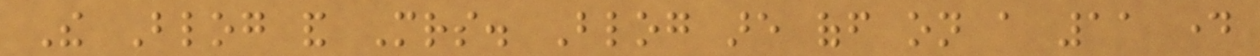The Blog and Mrs. Blog are off on a 11 day
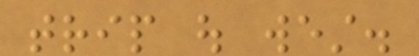trip out west.
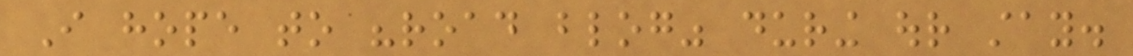I hope to "road blog" during our stay.
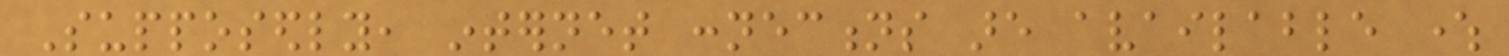Supposedly, internet connections are available where
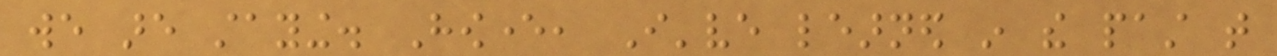we are staying. However, I've learned in the past that
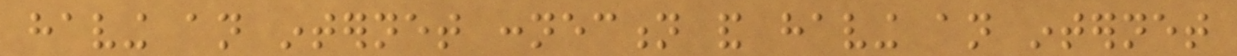having an internet connection and having an internet
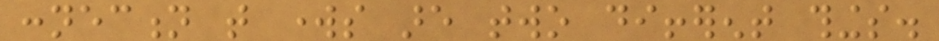connection that works are two different things.
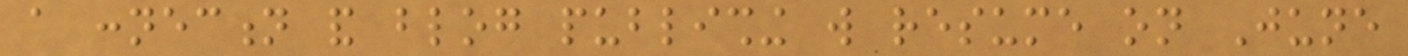a connection and blog publishing will resume on June
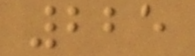225
